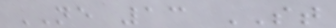NE 13 ST
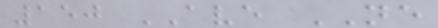150 AVE NE
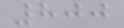800
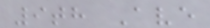9th Ave
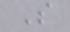S
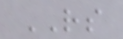RS
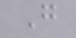G
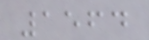1564
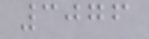3076
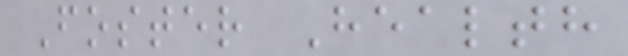Foster Health
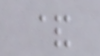&
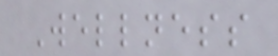Wellness
